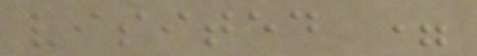visited =
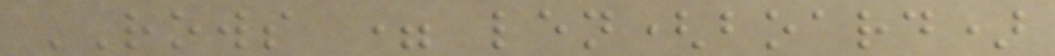ROWS = len(board)
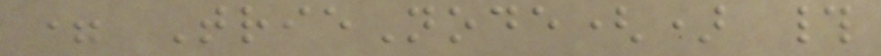= TrieNode() #
